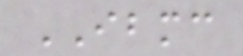IBMC
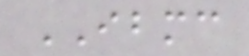IBMC
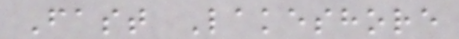Fast Lakeshore
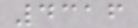4316
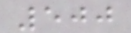500
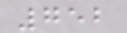752
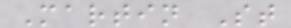Martin St
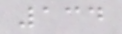134
